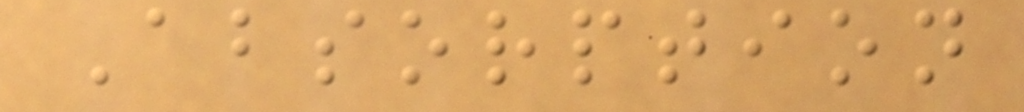Absorption
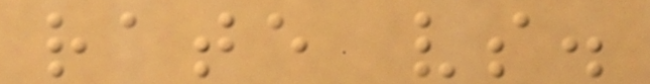rate vs.
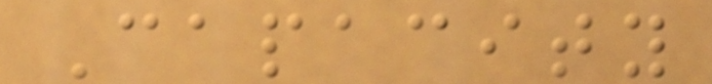Capacity
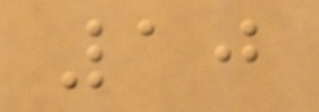10
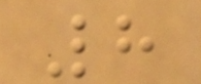8
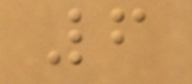6
